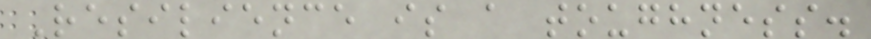Resilience is a toughness.
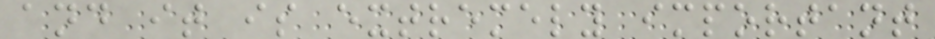and it is extremely important
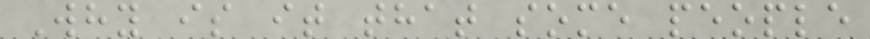Why is it that some people
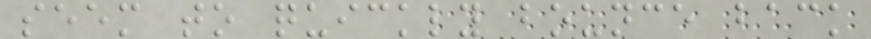seem to quickly bounce back
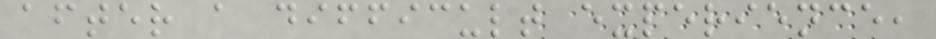after a difficult experience,
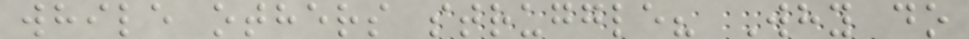while others struggle? Why do
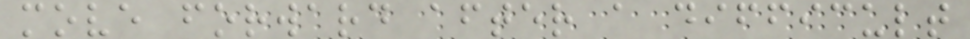move forward after a difficult
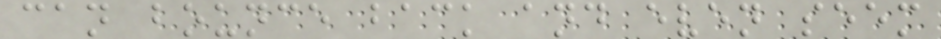can bounce back and even seem
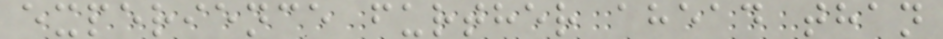experience further ahead than
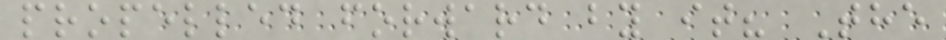propelled forward by it? The
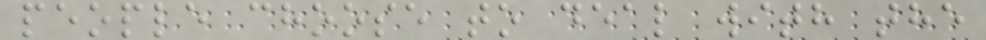people choose to deal with the
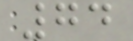74
